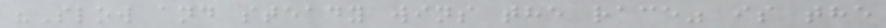"Slow and steady wins the race" is the
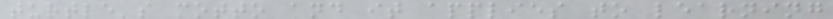turtle's motto and it applies to learning
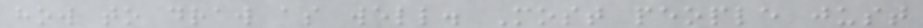how to draw as well. Most people just
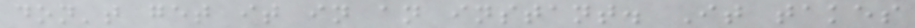don't get it in an instant. It takes
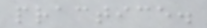practice.
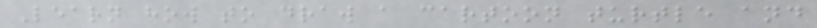Learn how to draw a cartoon turtle and
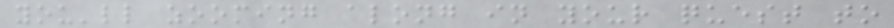you'll zooming along in your quest to
